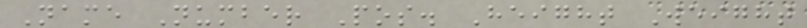Name Number Pos. Height Weight
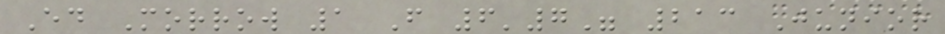Ed Morrow 1 F 6'7" 213 Junior
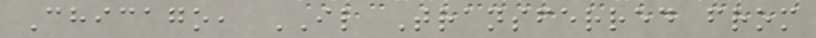Chicago, IL Transferred from
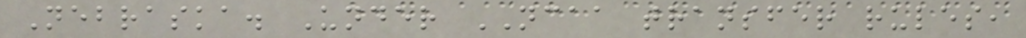Nebraska. Under NCAA transfer rules,
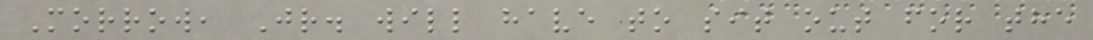Morrow, Jr. will have to sit out for the
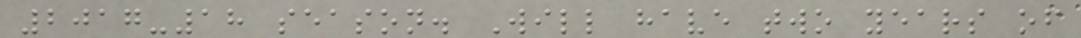2017-18 season. Will have two years of
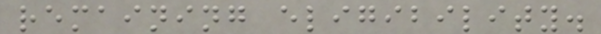remaining eligibility.
